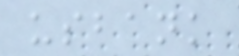usbank
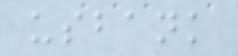usbank
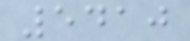5410
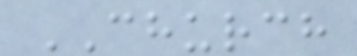CHURCH
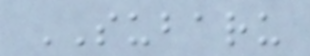SUBARU
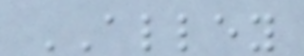ALLEY
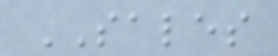SALES
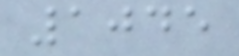1045
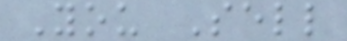You Sell
